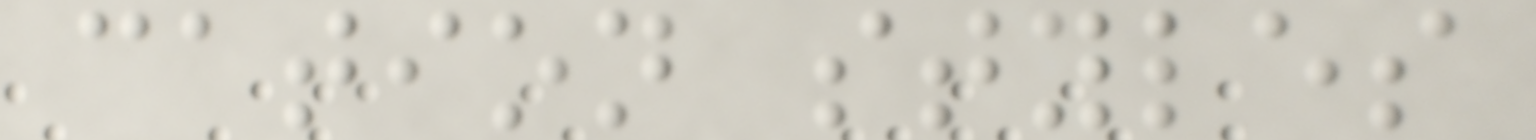cation styles
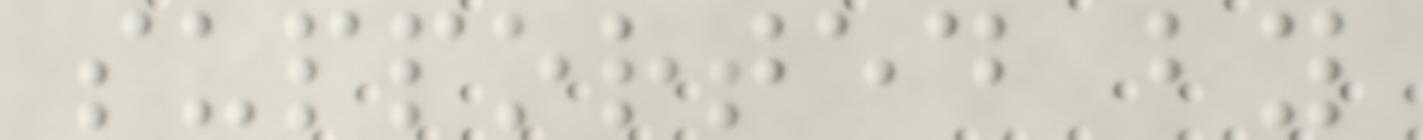supported by
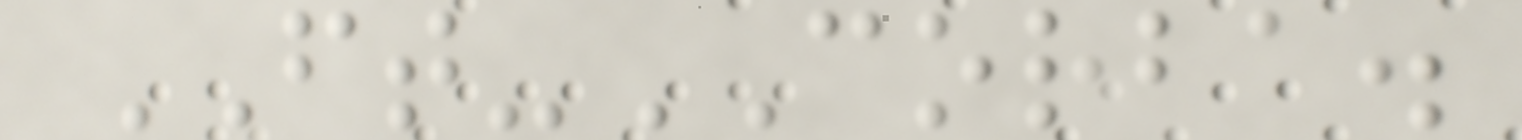FT-CORBA.
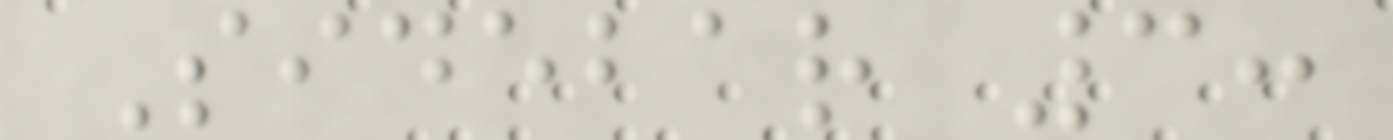Sidebar 3:
